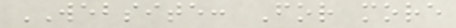WEBSITE: For more
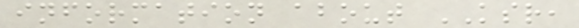information about KSR,
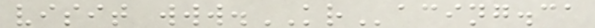visit www.KRacing.ca
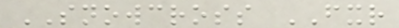SNOWCROSS FXR
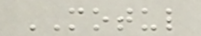MOTUL
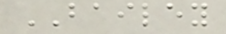BAILEY
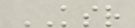KSR
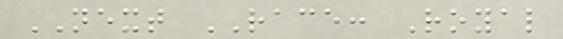NEXT RACE: Royal
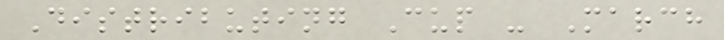Distributing Cup - March
